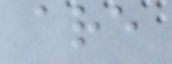are
